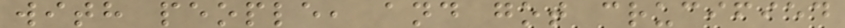with people, and got crucified
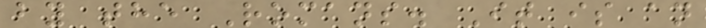by the Romans. It is an
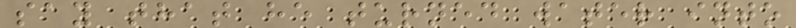say that he turned water into
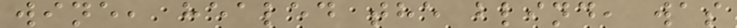wine, healed the blind, was
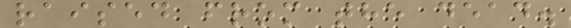raised from the dead.
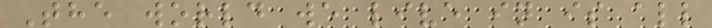The world we live in is all
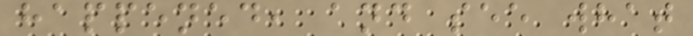happened, and see what
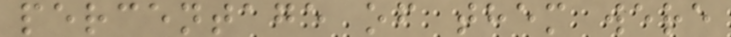percentage of them were
